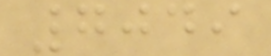7049
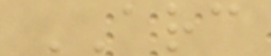ARC
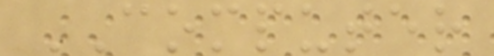COMPUTER
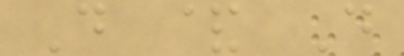D & D
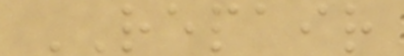REPAIR
